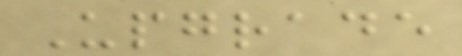Upgrade
